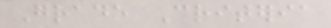Grade Criteria
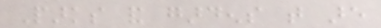Parks and gardens that are
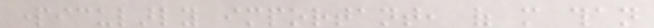particularly important, of more than
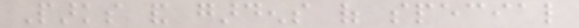Parks and gardens of special
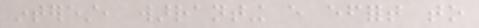interest, warranting every effort to
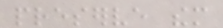preserve them
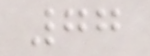77
